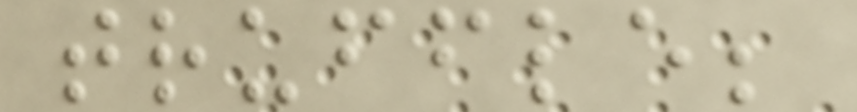truffle;
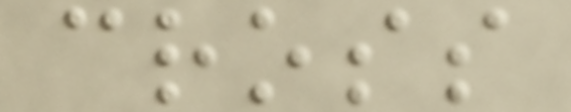cross
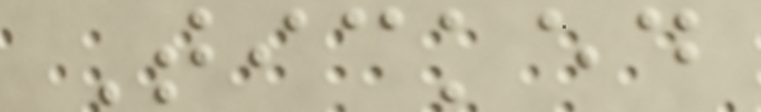Ticked
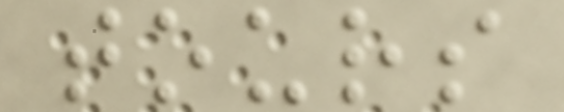tours
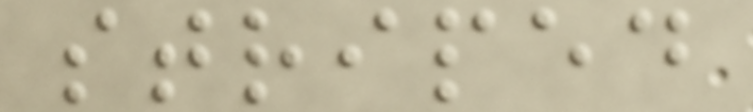striped
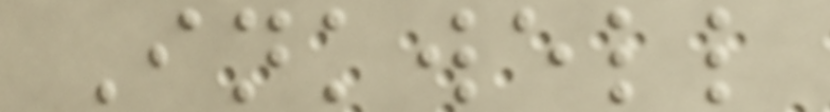Inkwell
